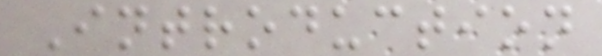Introduction
